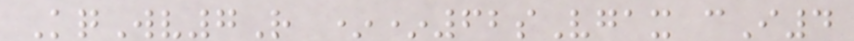KqWv7R **62sVgax cI4
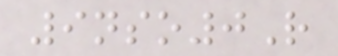9nso0R
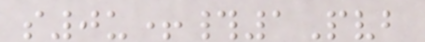s0u+#1Pvb
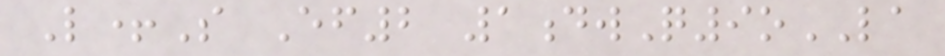L+S Ef2 1dwQ9oLA
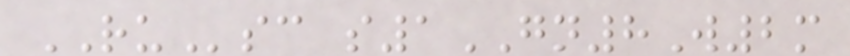RUsc s1GN8W2m
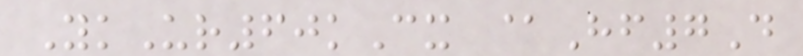YkUr60kCx @Hf7D
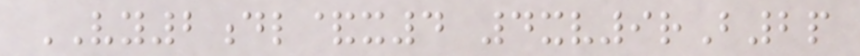VY2dl&x4 4xv9rB2p
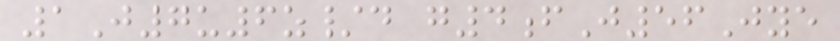1J7u6z/d g4fJ56Jye
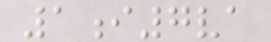1i7va
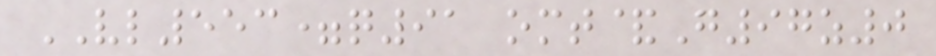VL553=q91 omt&G97z0
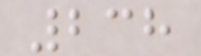238
